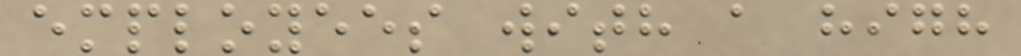employees with a high
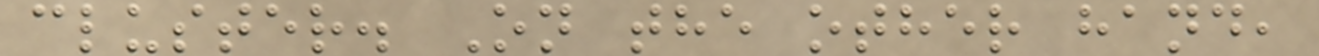cluster. On the other hand,
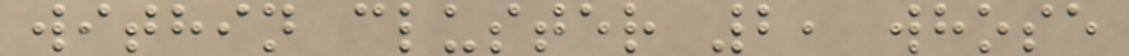within cluster 2, whose
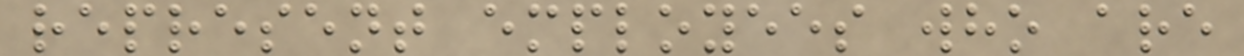represent employees who are
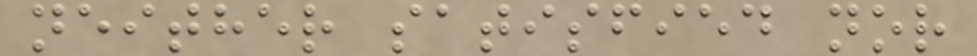neither satisfied nor
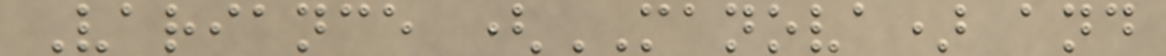Variance (MANOVA) and
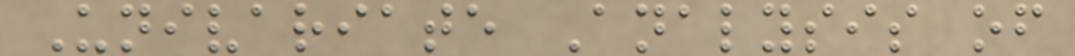Univariate Analysis of
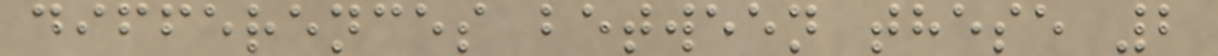differences between these 2
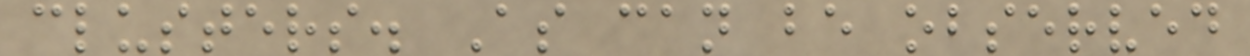clusters. As can be observed
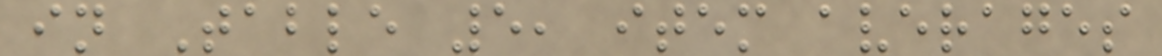in Table 5, item averages
